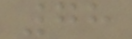78
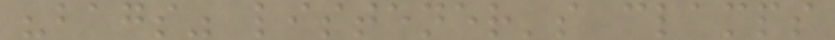"bags" listener's clamps
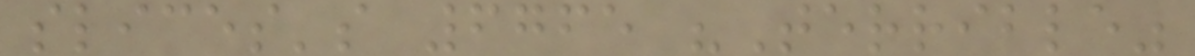slices's 6765 "Terrible"
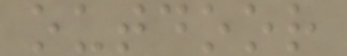outdoor
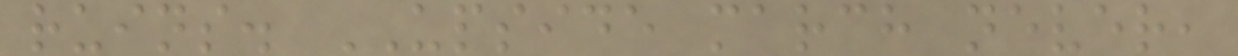ruins. UPSIDE march never,
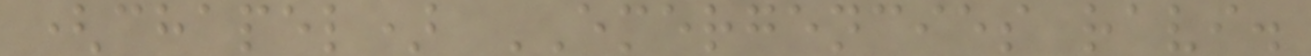(chapel) EMERGENCIES ravi.
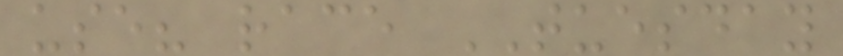use? race TUESDAY
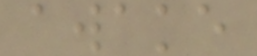awake
